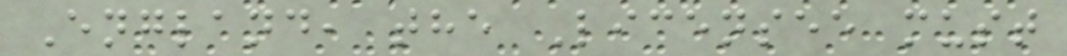England, the Licensee must
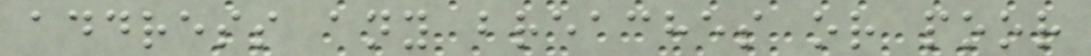address any breaches or poor
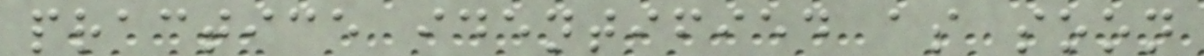practice identified as soon
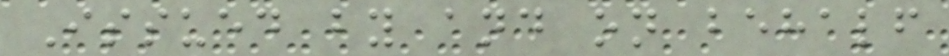Issued by and on behalf
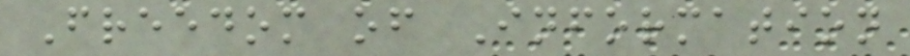Freedom of Information
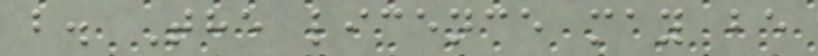b. The licence may be
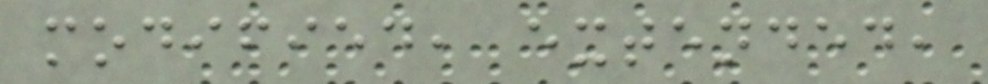modified, extended,
